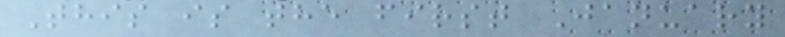This is the first January
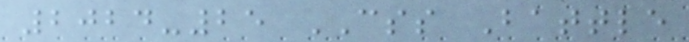2024-25 CSS Battle
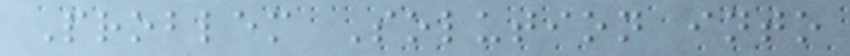Problem Solution into
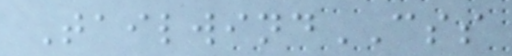TailwindCSS
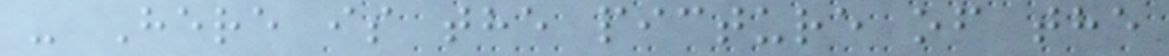- Here is the picture of the
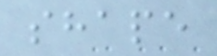shape
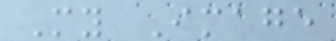My Image
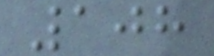108
